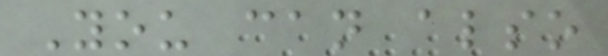You can also
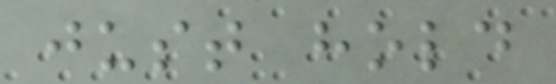just hold
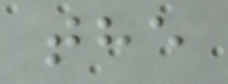the
